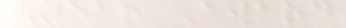Year Award
